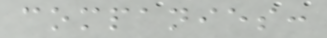companies:
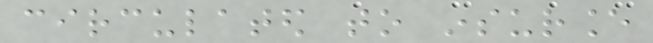circulated to insurance
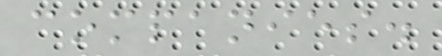companies.
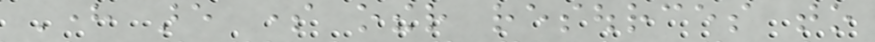Here are some other resources to
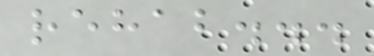rehab...
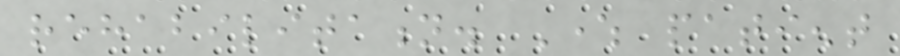rehabilitation. Where patient
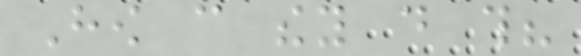How can they do this?
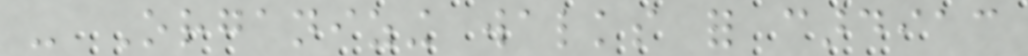- Organizing walks for cardiac
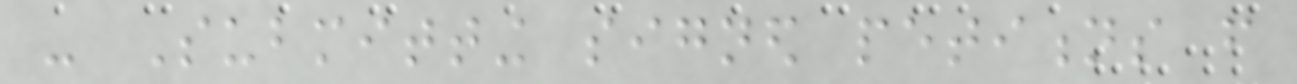- Submitting signed petitions from
